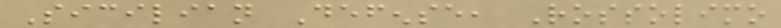Sicilian Defense, Rossolimo
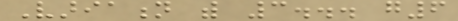Variation with 3... g6
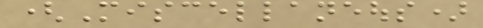(Miscellaneous)
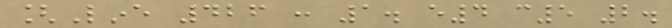[Line 426 : 1. e4 c5 2.
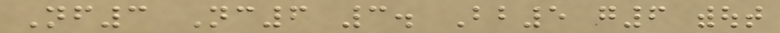Nf3 Nc6 3. Bb5 g6 without
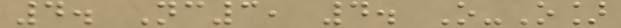4. Nc3, 4. O-O]
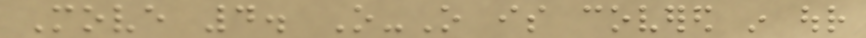Move 4. O-O is covered in our
